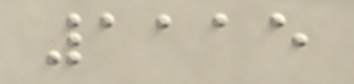1115
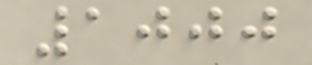1000
